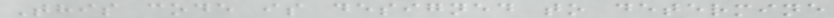This code is designed to determine
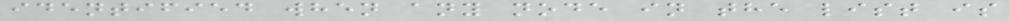identified when any node in the list is
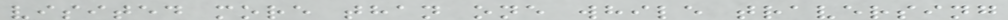visited more than one while traversing
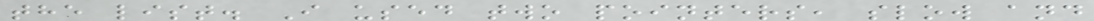the list. I used two pointers, slow and
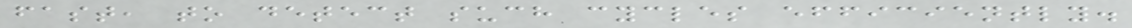fast, to detect such cycles efficiently.
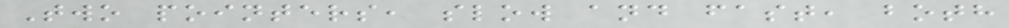Two pointers, slow and fast, both
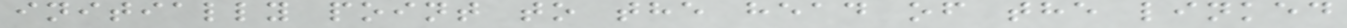initially point to the head of the linked
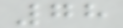78
